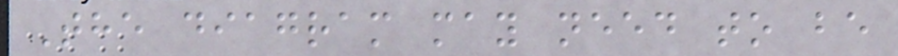The diagram may need to be
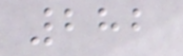282
